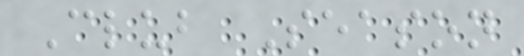Club Season
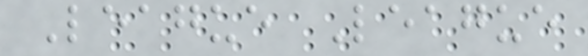League League
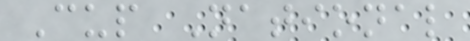Cup National
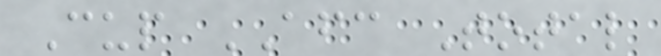Cup AFC Total
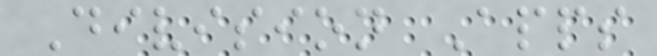Division Apps
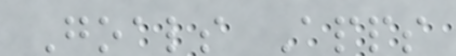Goals Apps
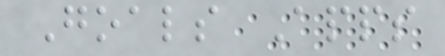Goals Apps
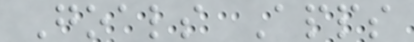Goals Apps
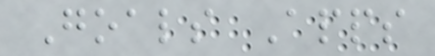Goals Apps
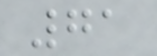71
